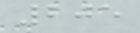205
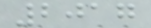2017
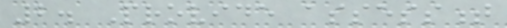2. Provide assessment
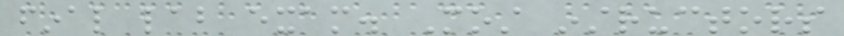final lab exam. Most instructors
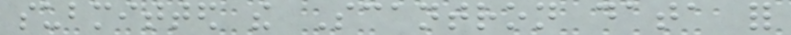submitted the Scantron data for
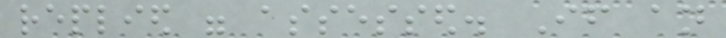replied were assessed. If an
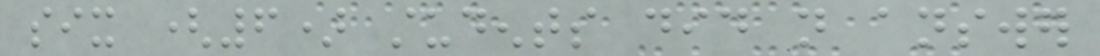six (6) students did not answer
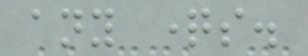any questions.
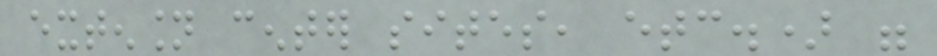extension center sites, etc.) were
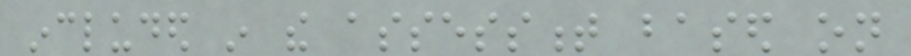included in the assessment based on
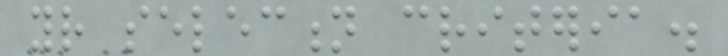your selection criteria.
